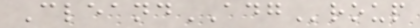CleandADGroup
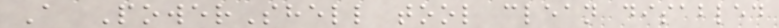A PowerShell tool clean disabled
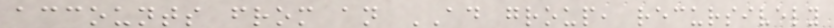accounts from an AD group, recursively
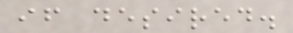if desired.
